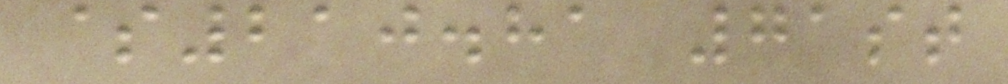$210.81 71st
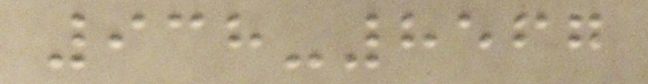938-8567
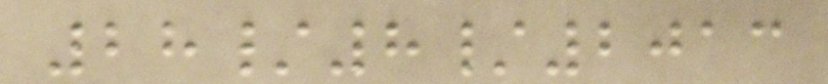28/8/2013
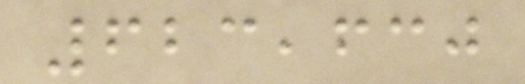623,630
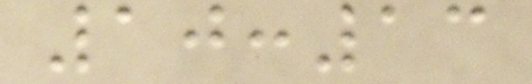10:13
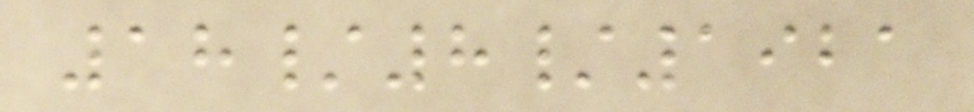18/8/1921
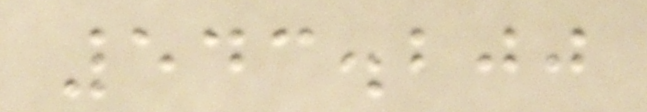543.200
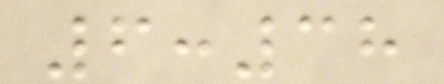6:38
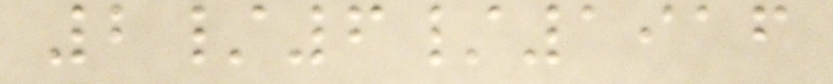2/6/1916
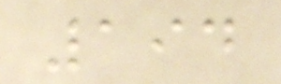194
